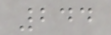244
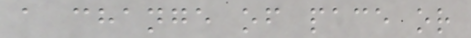a change of pace or
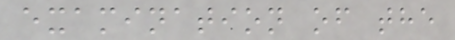examination of the
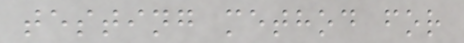testing method for
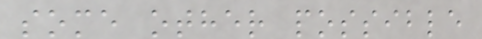some other possible
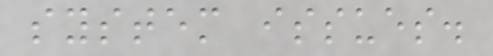system issues.
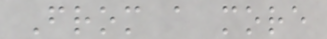From a more
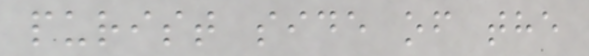purist side of the
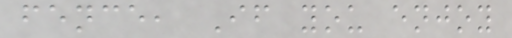fence, If you enjoy
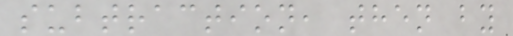subtraction, then by
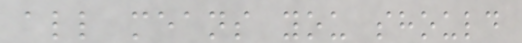all means you should
